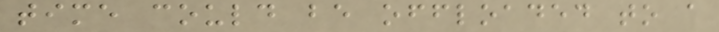time could be offloaded to a
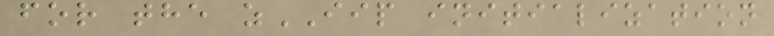for the zIIP initialization
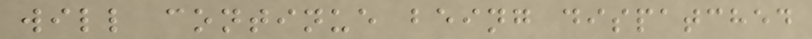will continue being dispatched
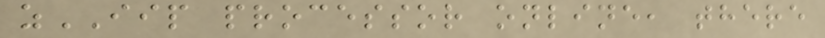zIIP processor online, there
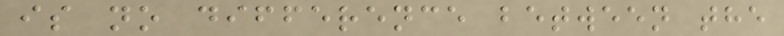is no difference between the
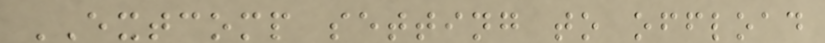EXTCOMP setting to offload
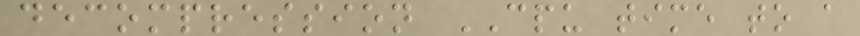decompression CPU time to a
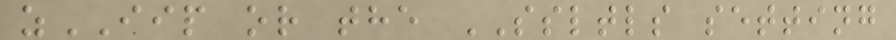zIIP or the SSLTLS setting
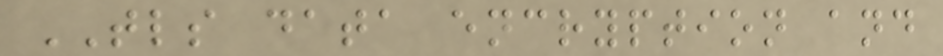TLS data encryption and
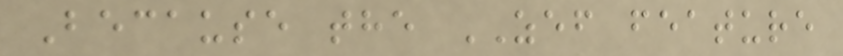Because the ZEF feature
